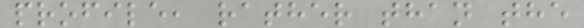profile, rather than the
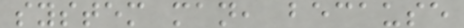system man, because
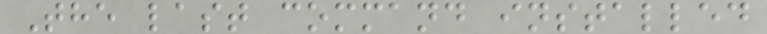The last command installed
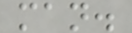man.
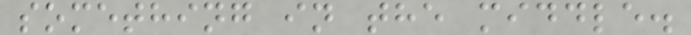something in the middle.
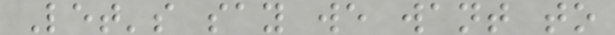Let's say we want to
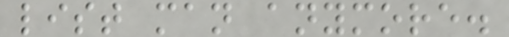list man anymore.
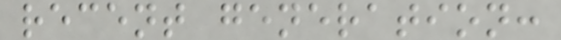recent generation:
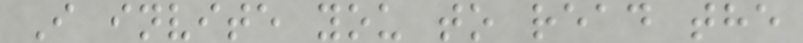I invite you to read the
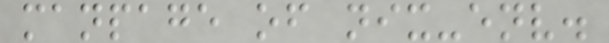manpage of nix-env.
